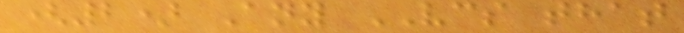(2) Any VCS that
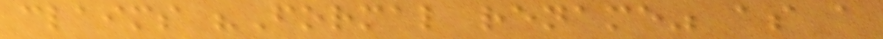claims "Formal rename" as a
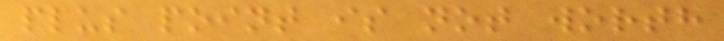plus point is not worth
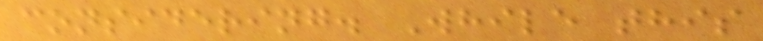considering. While this
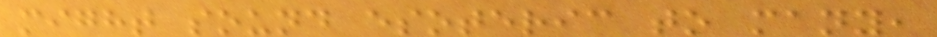might sound esoteric to many,
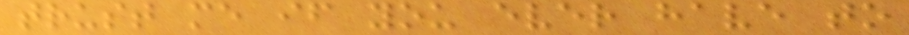trust me if you ever have to
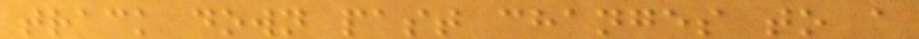track down past changes to a
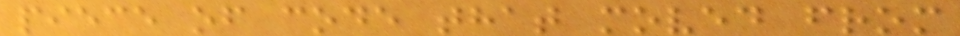piece of code that moved from
